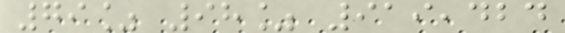79% 98% 919,424
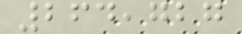264,727
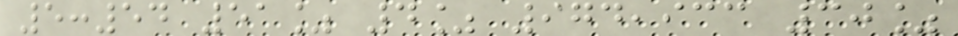5:54 51% 4% 974,933 30%
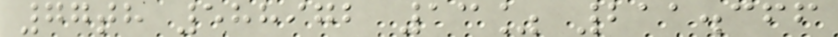77th 588972 13% 211.366
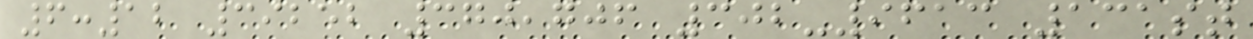6:12 39252 370,706 302-9613 131st
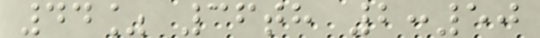44% 36th 2:50
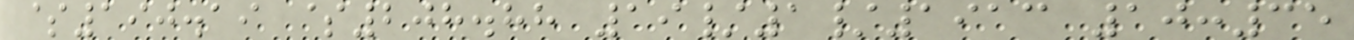$190.19 $208.88 19/1/1913 10:35
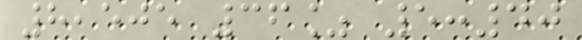8,505 36% 5:40
